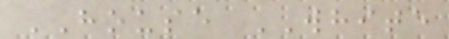HOUSE WHITE
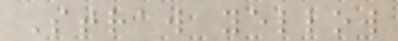Straw yellow
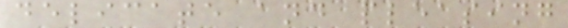delicate and pleasing
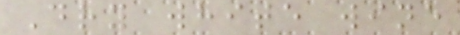Dry white wine
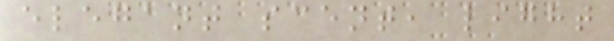elegant scent, light
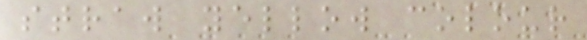straw yellow colour
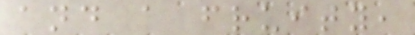and a fruity,
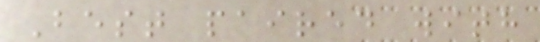Best paired with
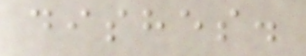dishes.
